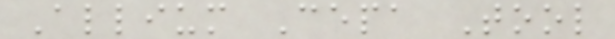Allium Cepa Tool
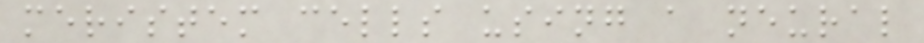meristem cells using a neural
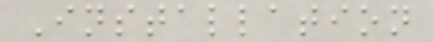Installation
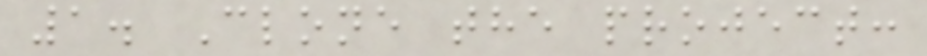1. Clone the project:
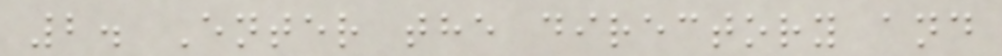2. Enter the directory and
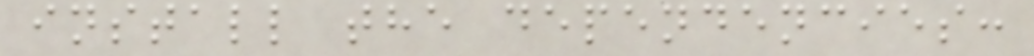install the dependencies:
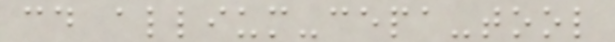cd allium-cepa-tool
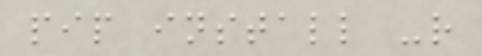pip install -r
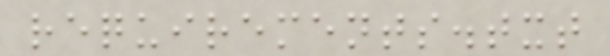requirements.txt
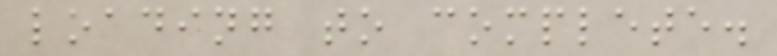loading to complete.
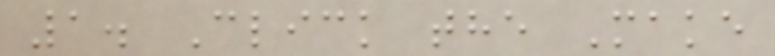1. Click the Make
